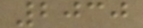2030
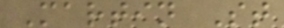Martin St
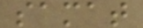samat
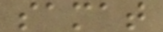samat
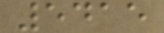5415
